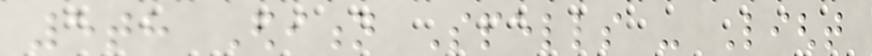5th Edition Spells - Light
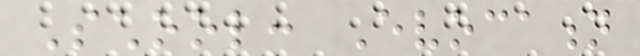School: Evocation
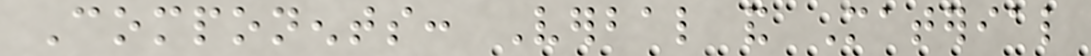Components: Verbal and Material
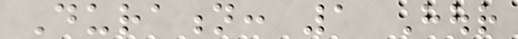Duration: 1 Hour
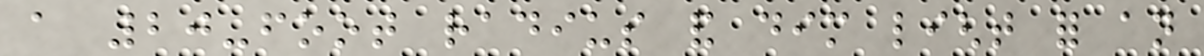a 20-foot radius and dim light for an
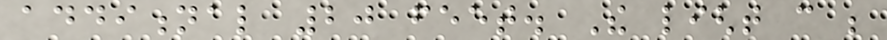additional 20 feet. The light can be
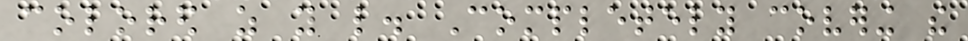colored as you like. Completely covering the
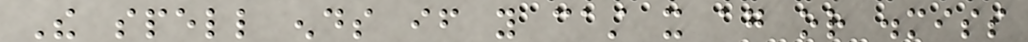The spell ends if you cast it again or dismiss
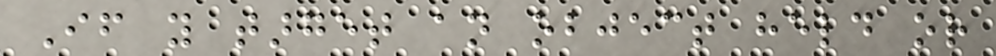If you target an object held or
